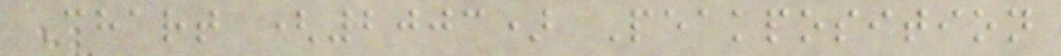Chart (2003) Peakposition
